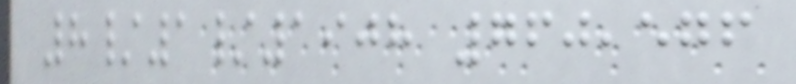8/1/1908 760,576
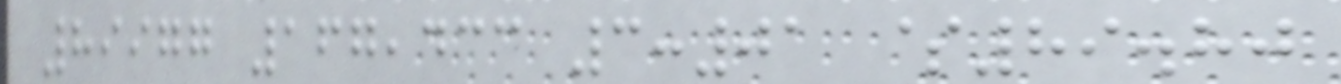89977 167,433 3:01 $89.80
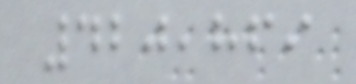420,869
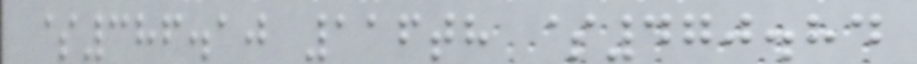$386.10 116th $470.84
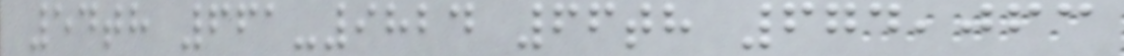54th 661-9824 66th 674,063
